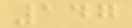147
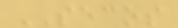SECOS
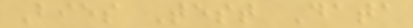Bies Test Data
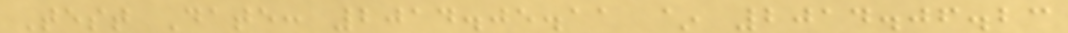Test Date: 2014.05.11 ~ 2014.06.23
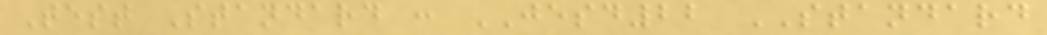Test Standard : JESD22 STANDARD
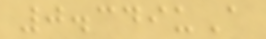0.349uA
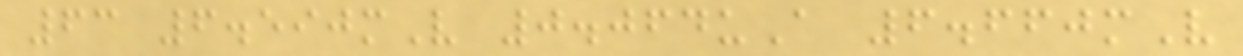63 6.590mV 0.064uA 6.660mV
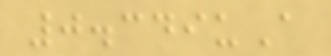0.349uA
